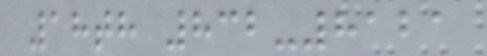18th 832-8121
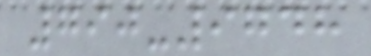790-9748
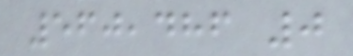560,486 0
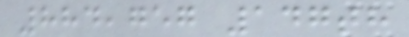884,757 147th
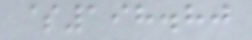$198.80
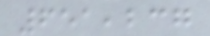651,237
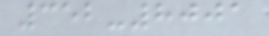352-8001
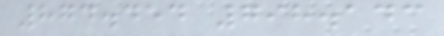874.454 798.143
